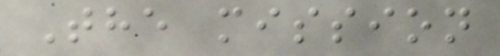The mission
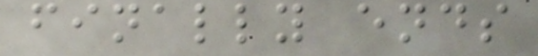finally ends
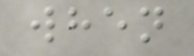when
